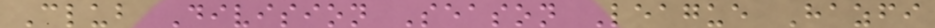Club Division Season League Hazfi
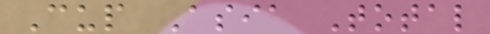Cup Asia Total
